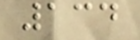134
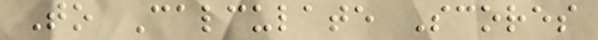To Calculate Scores
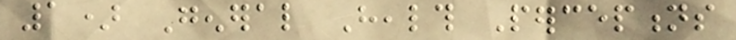1) General Health Perceptions
